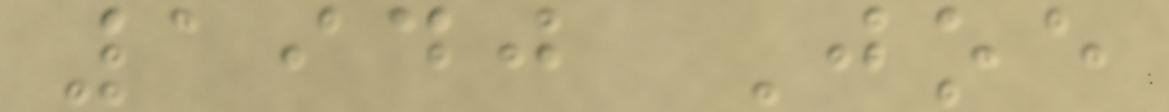1940 Joe
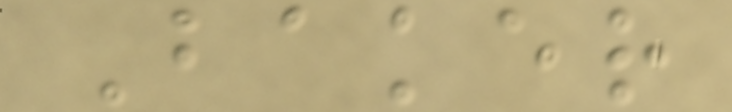Baker
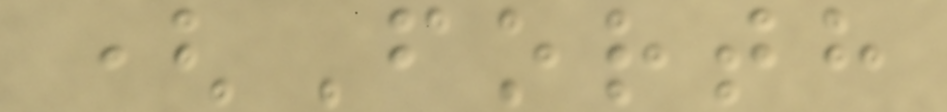(Forth
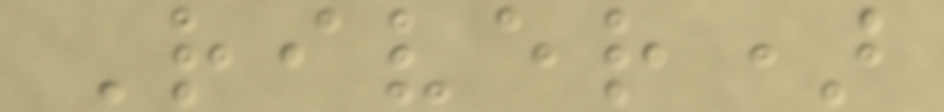River)
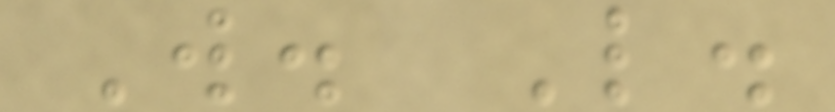W. L.
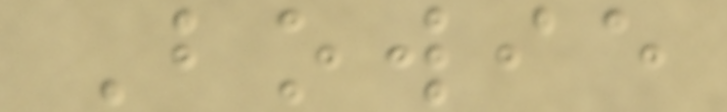Bowie
